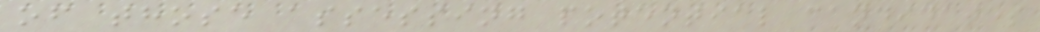of those assessing potential candidates
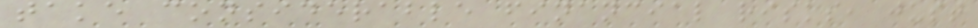take considerable financial risks, just
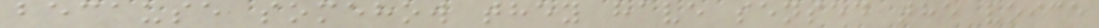because somehow they have sensed the voice
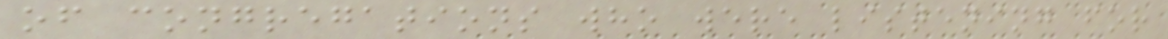of congregations who were listening for
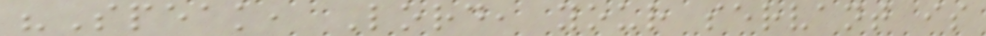"Speak, Lord, your servant is
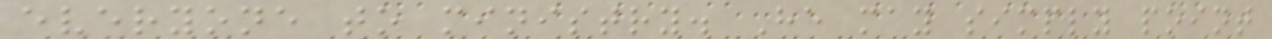everyone to ministry. He may simply point
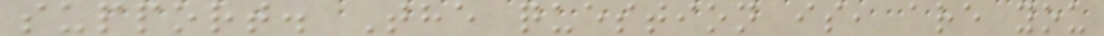support. The question is, are you
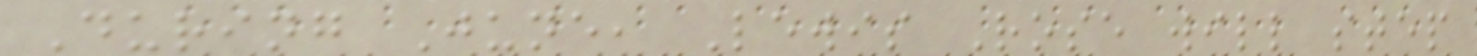During June, Lewis Rose will step
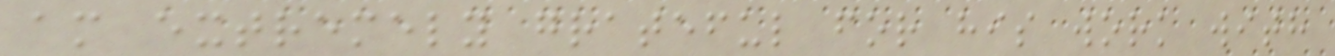am extremely grateful for his work with
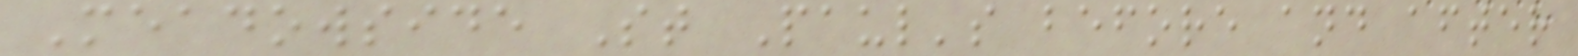Meadowside St Paul's before and after
